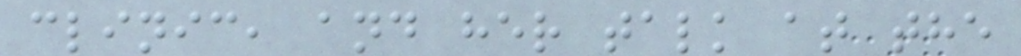clinic, and her talk at the
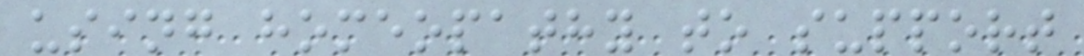using homeopathy to support
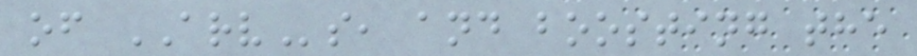of ARVs, and boosting the
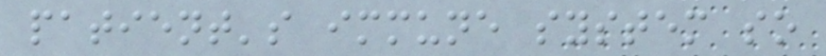patient's immune system so
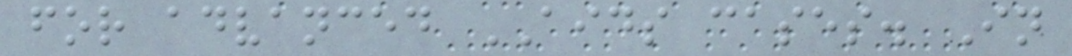for advanced AIDS cases. In
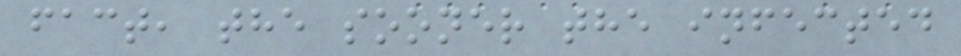fact, the sooner the infected
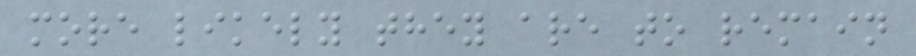more likely they are to remain
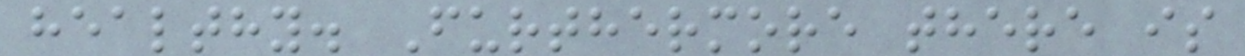healthy. Furthermore there is
